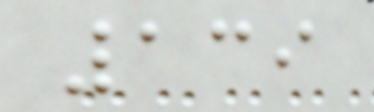139
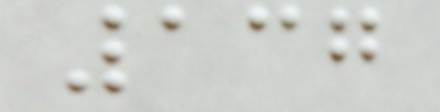137
